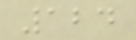124
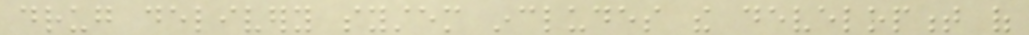drug delivery system includes the development of
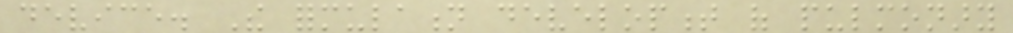device. The formulation development of pulmonary
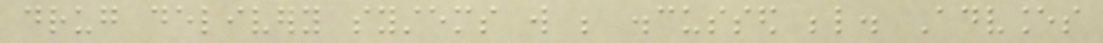drug delivery systems will be discussed below. Advances
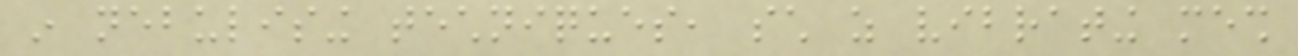in nebulising techniques, such as vibrating mesh
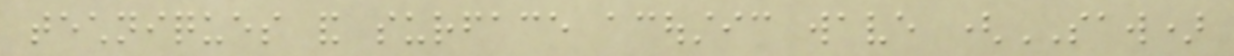techniques and surface acoustic wave (SAW)
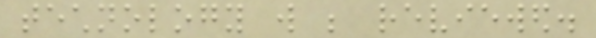technology will be reviewed.
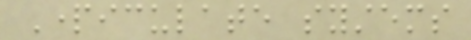Particulate systems
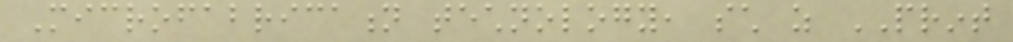Microfabrication technology, such as PRINT
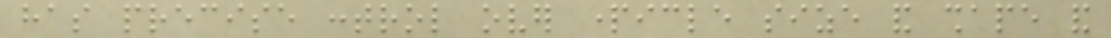has precise control over particle size and shape and
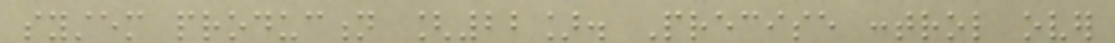system production [22]. Precise control over
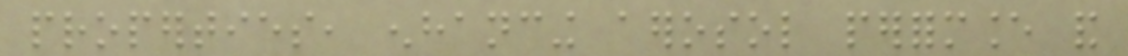properties, enhancing aerosol performance and
